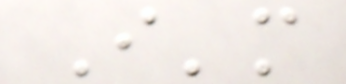I'm
